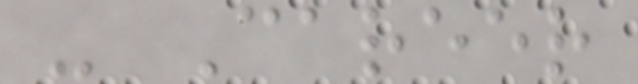- Career
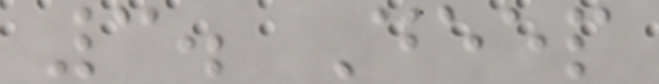3. Deep
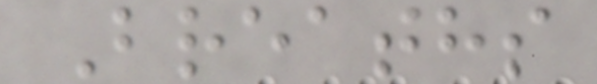Breaths
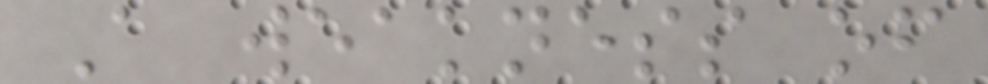A weakness of
